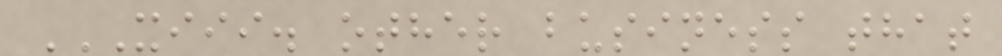XIII. OTHER BUSINESS THAT
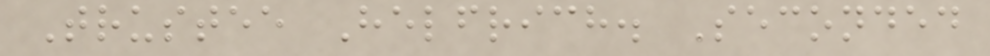Trustee Helfrich. Seconded
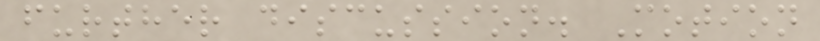further discussion. Motion
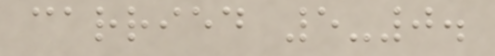carried 5-0.
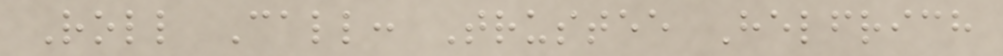Roll Call: Trustee Helfrich
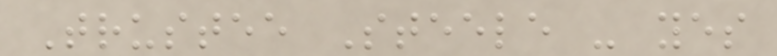Trustee Steele - yes
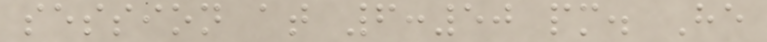session at 6:50 pm. He
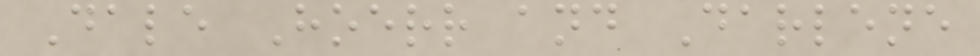Dale Hoerr and Darlene
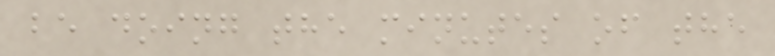be doing the minutes of the
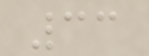33
